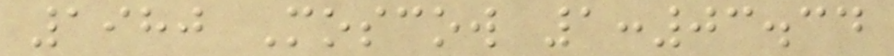1980 Moscow 1:03.34
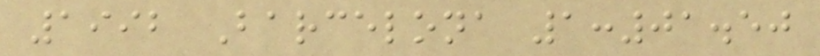1992 Barcelona 1:01.50
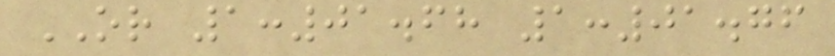OR 1:01.68 1:01.76
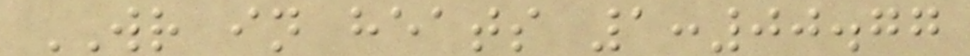WR in heats 1:00.77
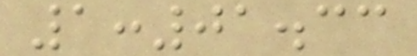1:01.33
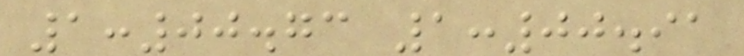1:00.73 1:00.91
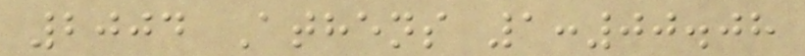2004 Athens 1:00.08
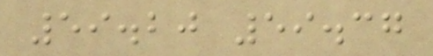59.20 59.37
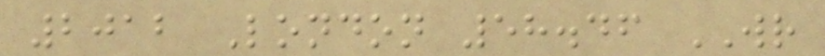2012 London 58.46 WR
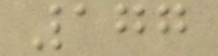177
